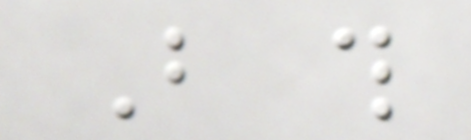But this
